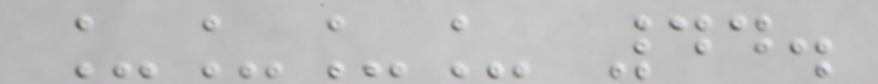____ 44.
